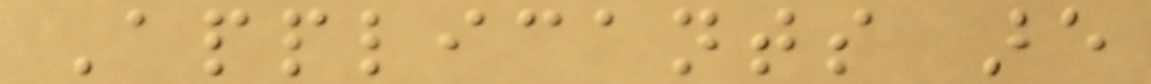Applicants are
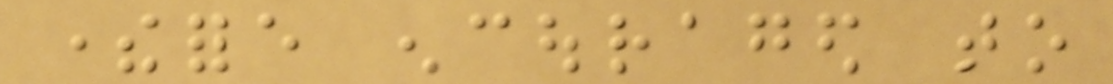therefore encouraged to
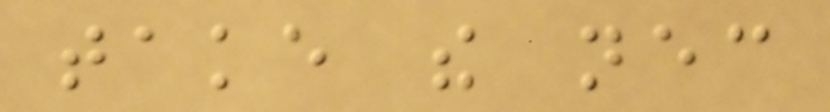take the necessary
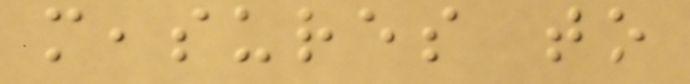measures to
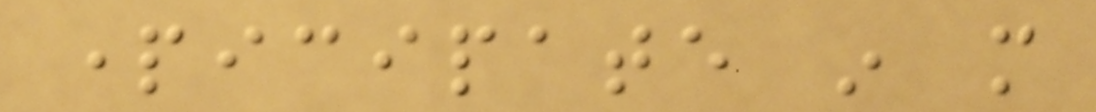participate in more
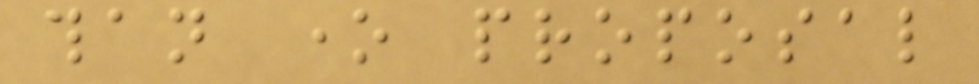than one proposal
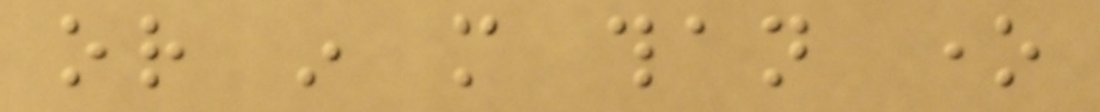or in more than one
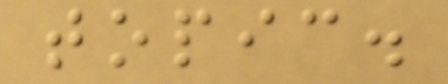topic.
